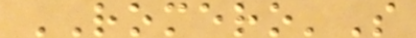ROMERO'S
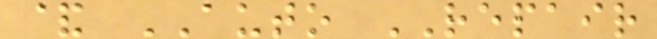& AUTO REPAIR
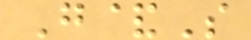G&S
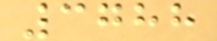3788
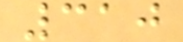310
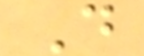D
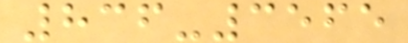836-3565
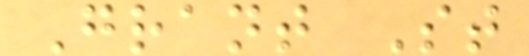Grant St
